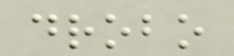drobo
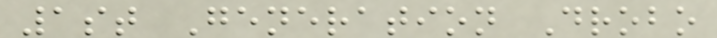1st Generation Drobo
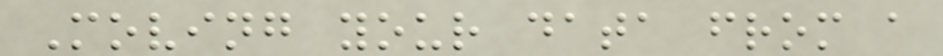Moving your data from a
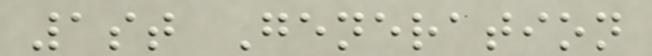1st Generation
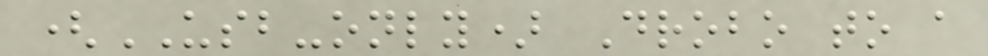(USB-only) Drobo to a
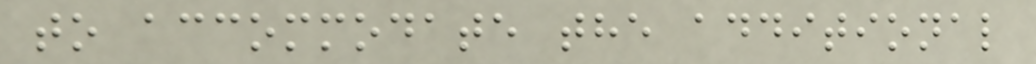to accommodate the additional
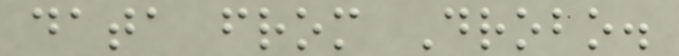data from Drobo.
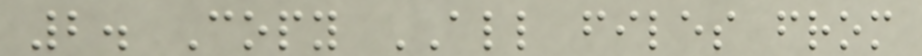2. Copy ALL files from
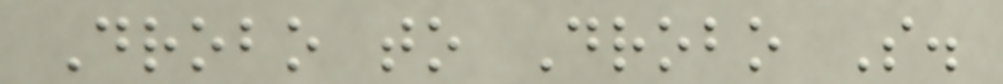Drobo to Drobo S.
